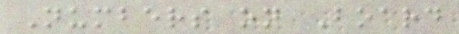Numbers on Board
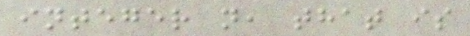integer n, that is
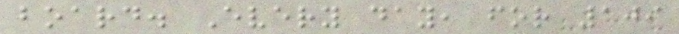board. Every day, for 109
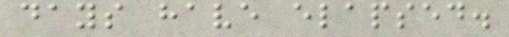days have elapsed.
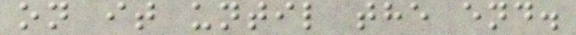on it until the end.
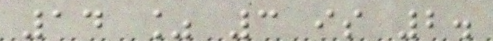14 % 3 is 2.
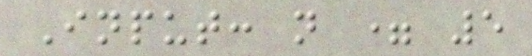Input: n = 5
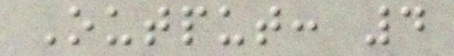Output: 4
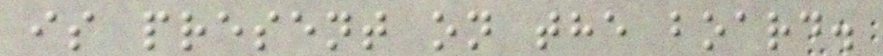is present on the board.
